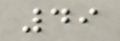49
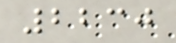2230
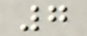7
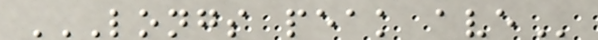LONGS PEAK AVE
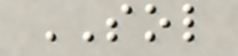SOL
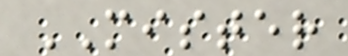MISTER
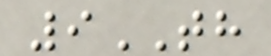9TH
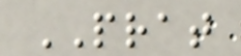PRAT
